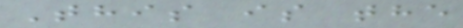This is the
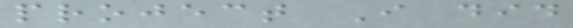project I did
